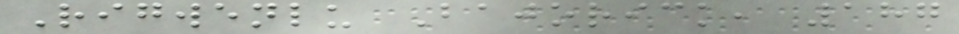Rigwenlu Bajorick, 187
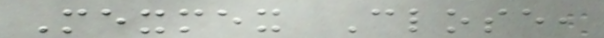Mexmex Close,
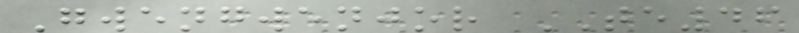Gwengwenjor TE46
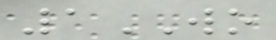1WO
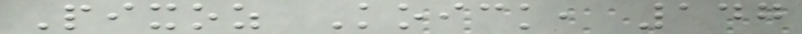Pixoz Koick, 147
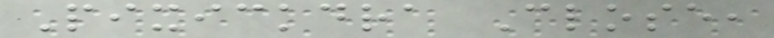Pixickdra Close,
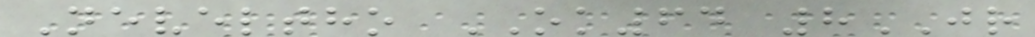Neveltho OK64 8JR
